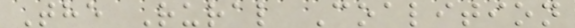The Rural Coalition
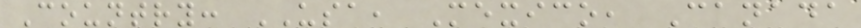Country: USA, Mexico, Canada
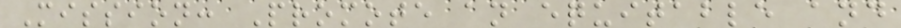Mission: Promote an equitable and
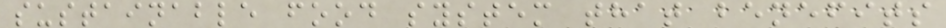sustainable food system that benefits
